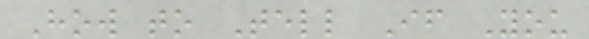How to Tell If You
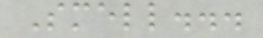Smell...
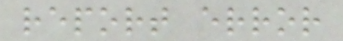report error
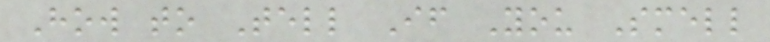How to Tell If You Smell
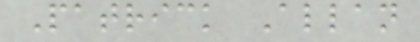Patrick Allan
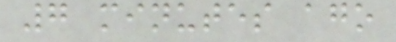7 minutes ago
